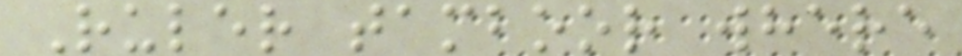Ruler tamboor where
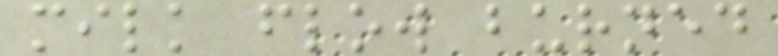milk flow burned
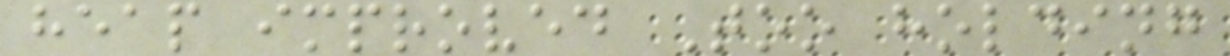heap improved Too holding
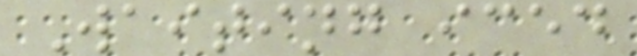Waiting iced
